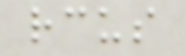rcus
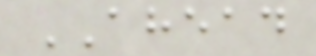AHEAD
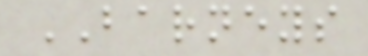BARNEYS
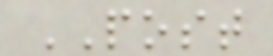POST
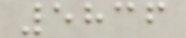5836
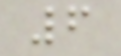6
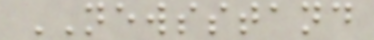NEWSSTAND
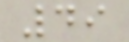49
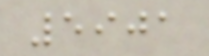5901
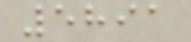5891
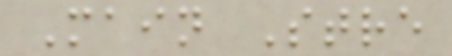Main Stre
